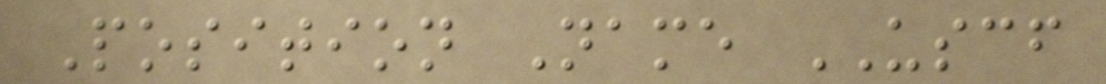Position Name USCF
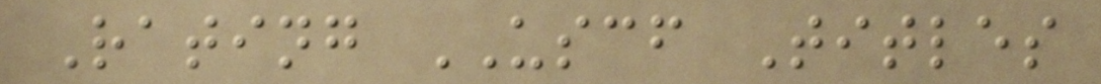Rating USCF Titles
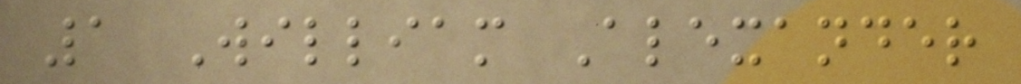1 William Alexander
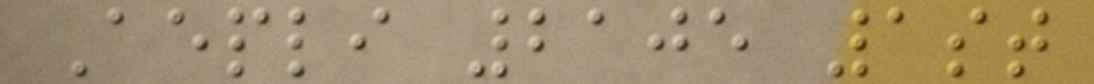Aepli 2105 1st
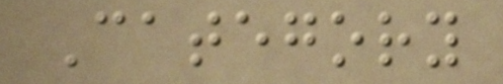Category
